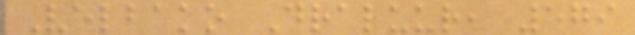Velbako Draluur, 579
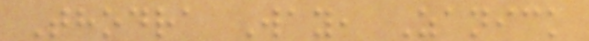Thodra Way, Zanick
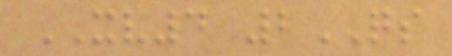XV4 2QS
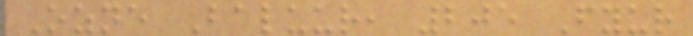Ozne Baluur, 205 Fyur
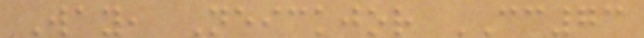Way, Neickjor CC73
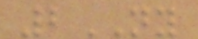2NY
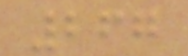267
